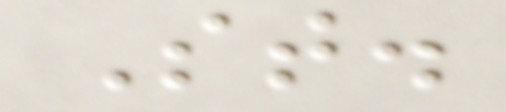St.
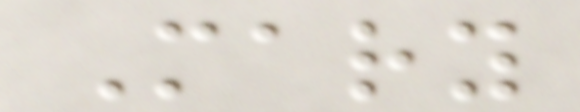Mary
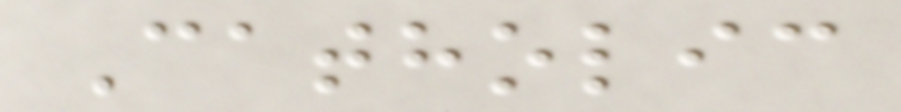Catholic
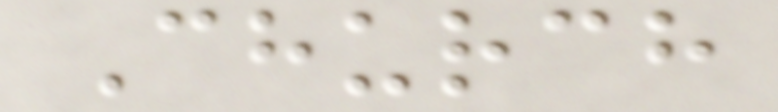Church
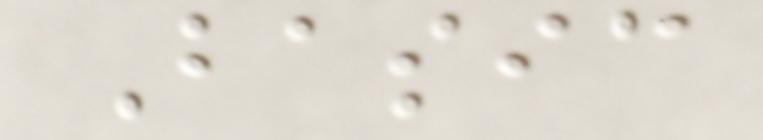Basic
